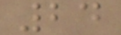24
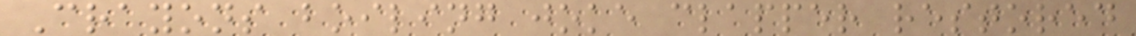Crayons boiling joke clapper restored
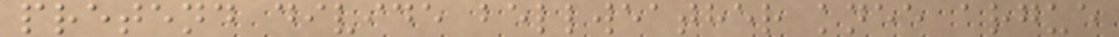pretend divide bellweather knee argue
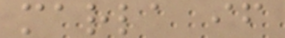marla if
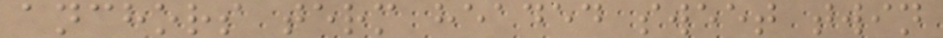anchors term headed sweet twin
